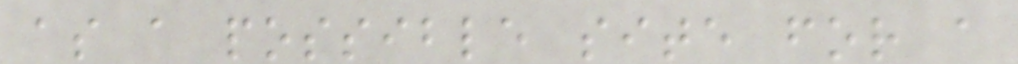as a possible site for a
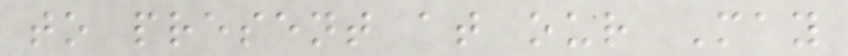to present at our May
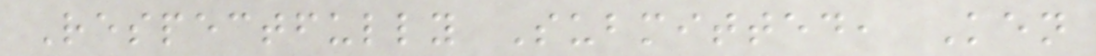Respectfully Submitted, Ken
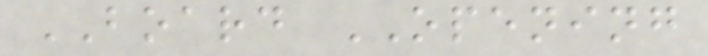BOARD OPENING
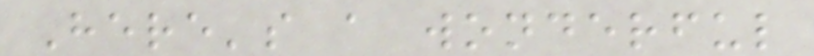Here's a wonderful
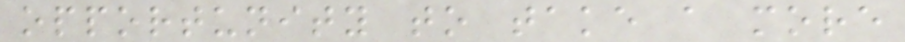opportunity to take a more
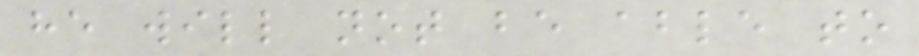he will not be able to
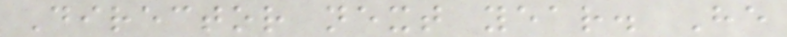Director next year. He
